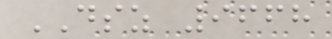DSZ 9668
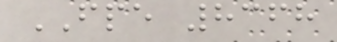FPE 8368
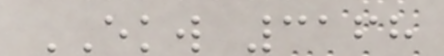EKW 3168
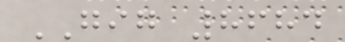GIG 8684
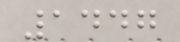1447
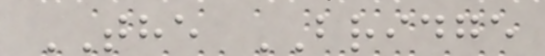THE BRIDGE
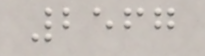2567
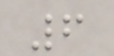6
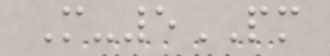M-5PM
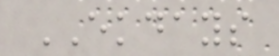EKDAYS
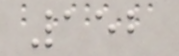152
